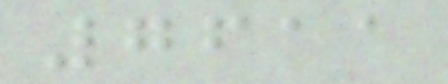7611
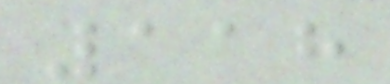118
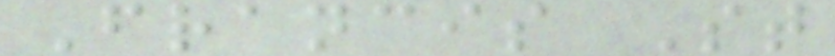Francis St
